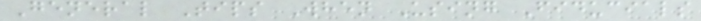General Tips When Using Fiducials
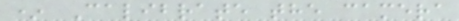* Calibrate the camera
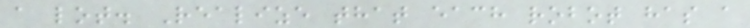a lot. Realize that each robot has a
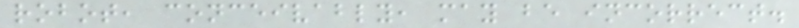robot, conceivably, may be incorrect.
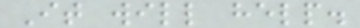It will help.
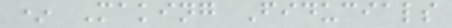* Making Fiducials
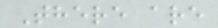There are
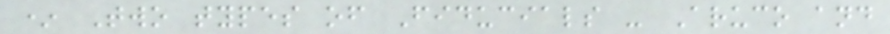* Two types of Fiducials - Aruco and
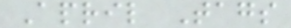April Tags
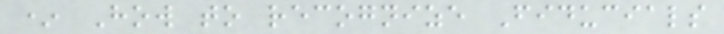* How to recognize Fiducials
